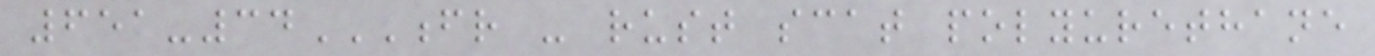651-34FR - RUST SCAT POLYURETHANE
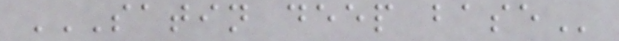SATIN DEEP BASE
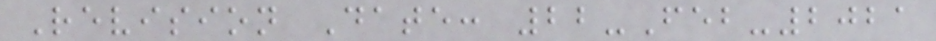Revision Date: 22-Feb-2021
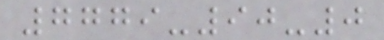7779-90-0
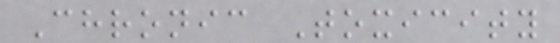Chronic Toxicity
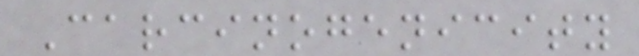Carcinogenicity
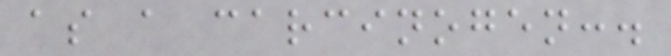as a carcinogen:.
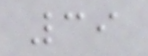39
